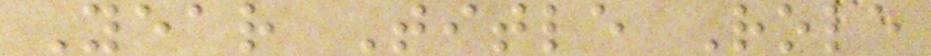Year Title Role
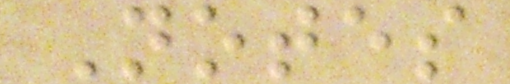Notes
